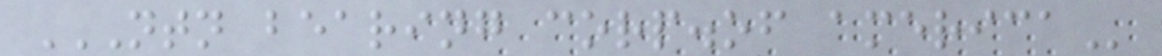NTN BEARING CORP.OF AMERICA
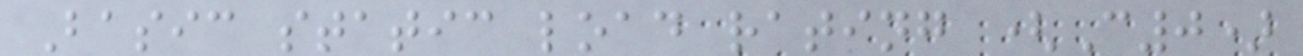Basic static load rating (C0)
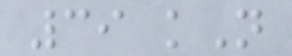39 kN
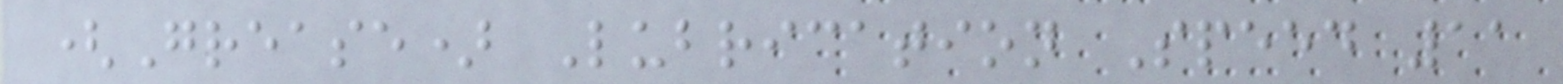(Grease) Lubrication Speed 11
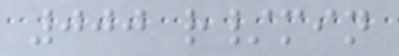000 r/min
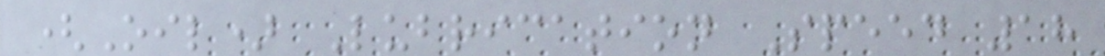(Oil) Lubrication Speed 18
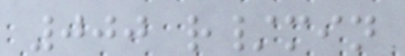000 r/min
